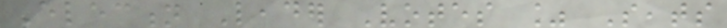Election Leader Votes % Seats
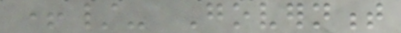+/- Government
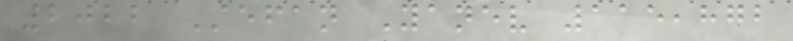2022 Stefan Yanev 115,872
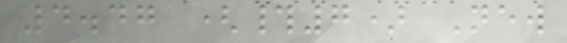4.47 (#7) New
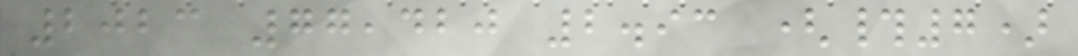2023 77,420 2.93 (#7)
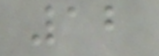12
